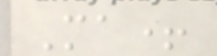Ma+
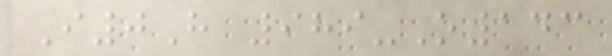I0H 989-O143
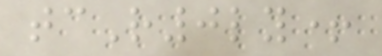tcR0ly+
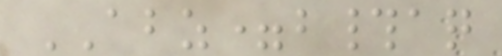ABZ=b#aq
